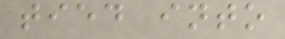tied into
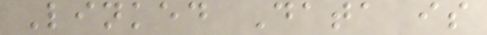Linked Data is
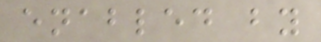enabled by
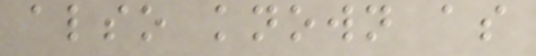also known as
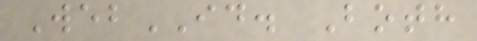WebID. Both
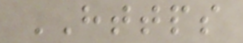HTTPS
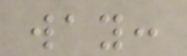way:
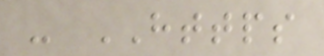- HTTPS
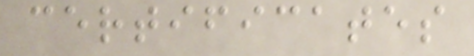certificates
